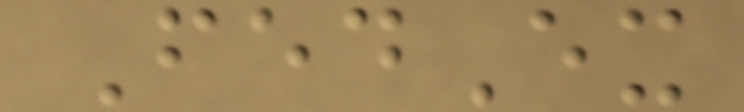FedEx
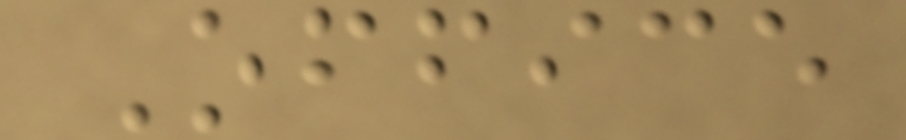Office
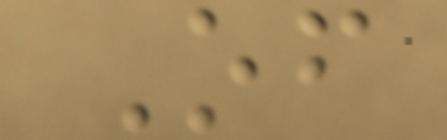Of
